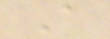A
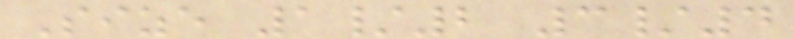Size 1/2 3/4
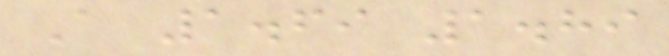A 1.69 1.89
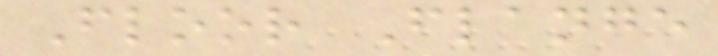Floor Flange
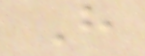H
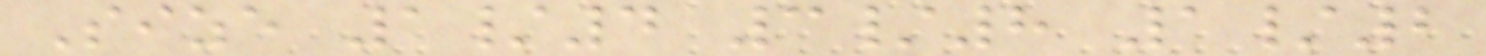Size 1/4 3/8 1/2
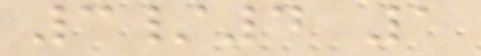3/4 1
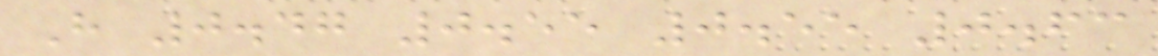H 0.47 0.55 0.55 0.63
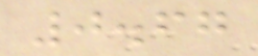0.67
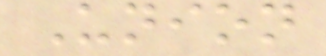Union
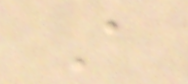A
